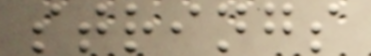strings
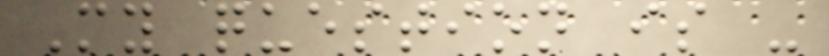My question is -
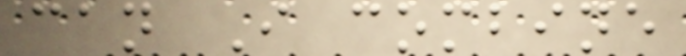can I combine
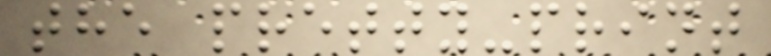the pretty-print
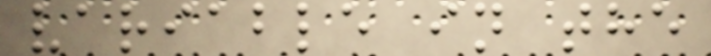variable in the
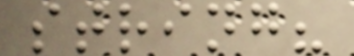string?
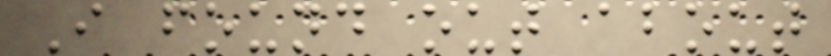I found out about
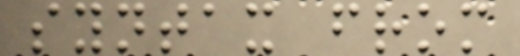syntax from
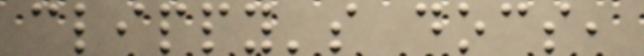clippy's docs,
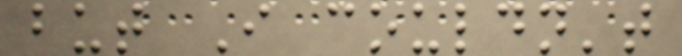but I couldn't
